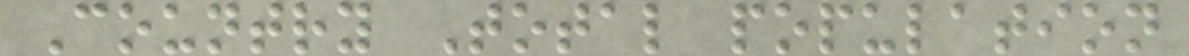Country Total population
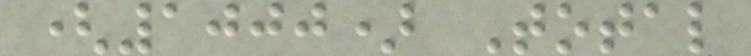(1000) Total
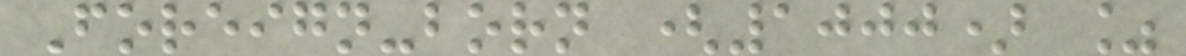Foreign-born (1000) %
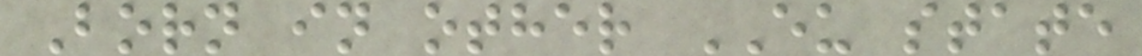Born in other EU state
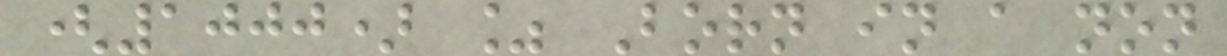(1000) % Born in a non
